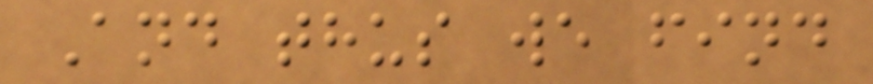And thus we find
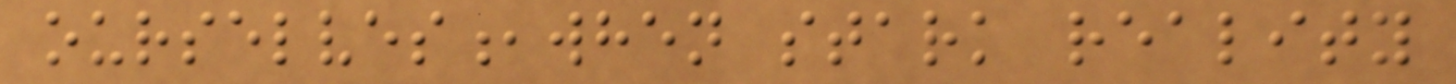ourselves,when stark reality
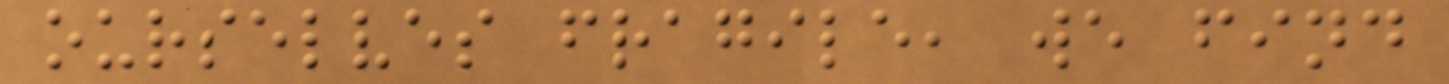ourselves fragile, we find
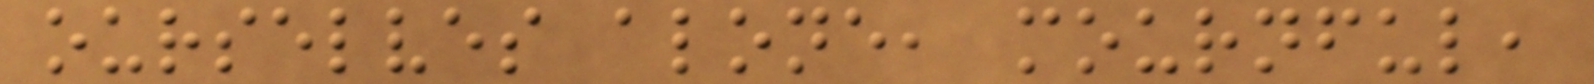ourselves alone, mournful,
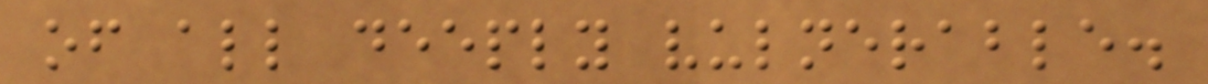of all deeply vulnerable.
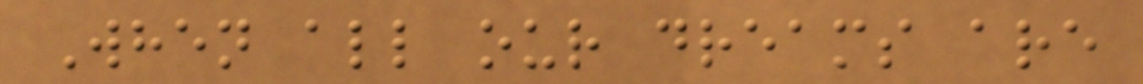When all our dreams are
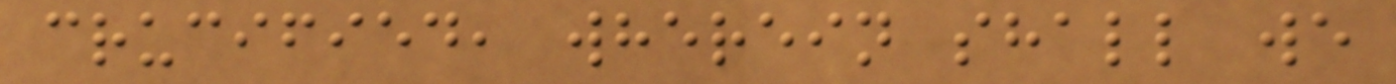crucified, wherein shall we
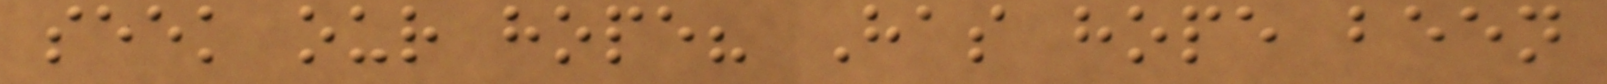seek our hope? Has hope been
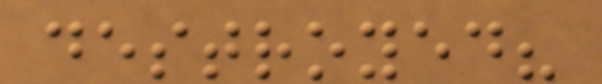destroyed?
